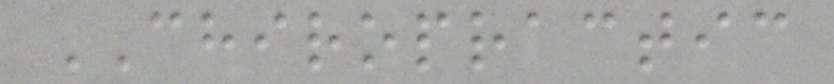CHIROPRACTIC
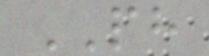PH
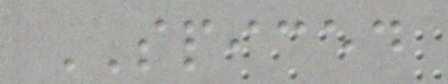SPICED
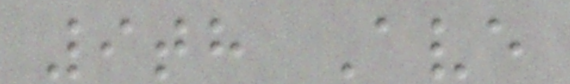9th Ave
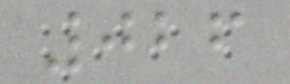026
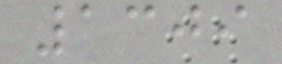1309
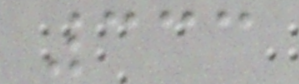333
